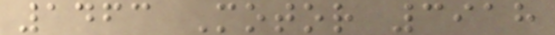1463 Motor 3918
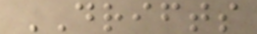DRIFTS
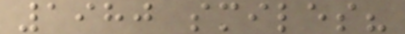1980 smiles?
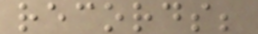records;
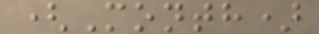(Month)
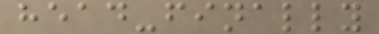head-finally
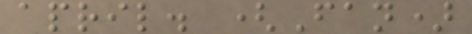april. (Fan)
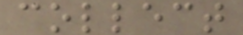collect
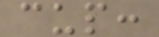cup:
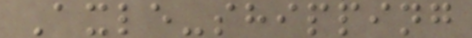Axle-shipping
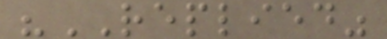"REPLIED"
